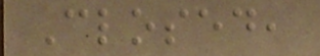Closed,
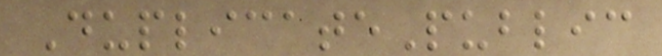DuplicatePublic
